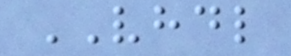VHDL
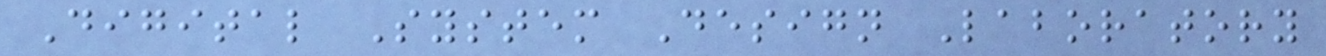Digital System Design Laboratory
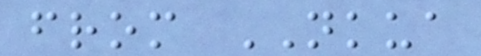from NKUA
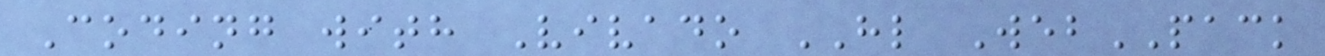Coding with Vivado HL WebPACK
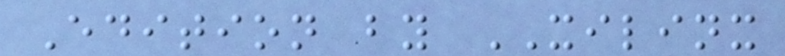Edition by XILINX
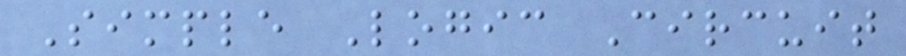Simple Logic Circuit
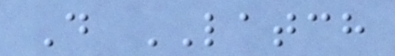D LATCH
